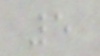5
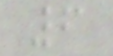6
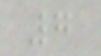7
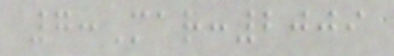7:Mar:2009
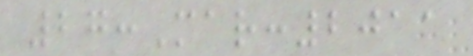27:Mar:2011
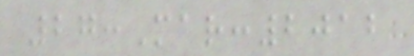27:Mar:2012
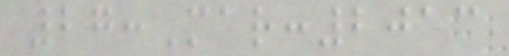27:Mar:2013
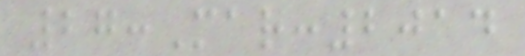27:Mar:2014
